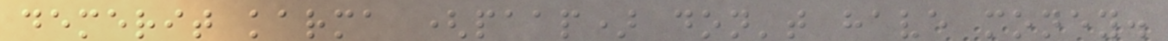demerit karma (paap) don't have money.
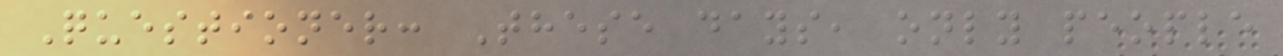Questioner: These days, only people
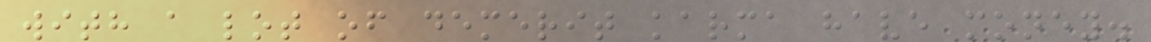with a lot of demerit karma have money.
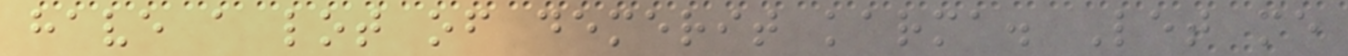have a lot of demerit karma. Let me
